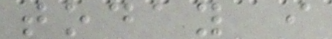today i
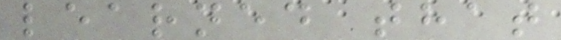learned that
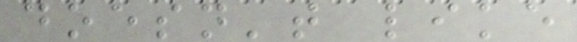doesn't like
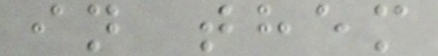in them
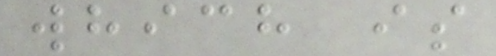which is
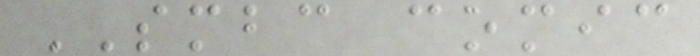SMBC comic
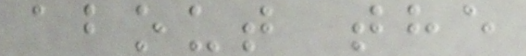about the
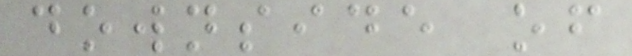downside of
